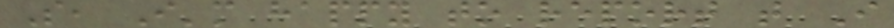So, I'm happy to report that I
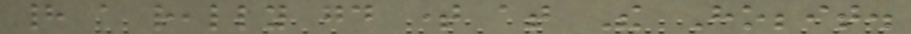had a really good time at The Hobbit.
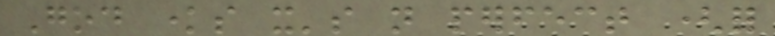God knows it's not perfect (for
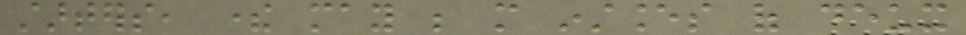starters, there may be more instances of deux
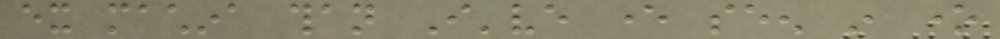ex machina than I've ever seen in one
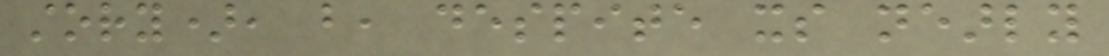story), but, despite its nearly
